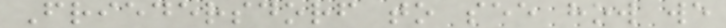Friedersdorf to see how we
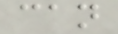can
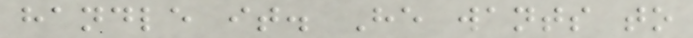handle it. He wants to
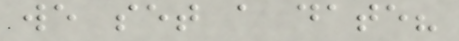we set a date?
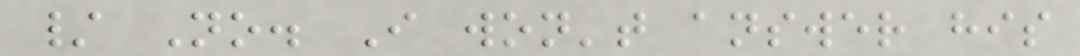/ No. I won't answer his
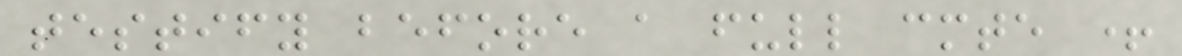testify before a full cmte +
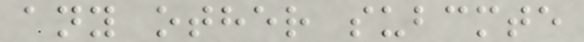any other subcmte
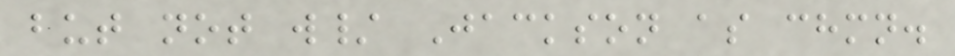but not w/ Jackson as chmn.
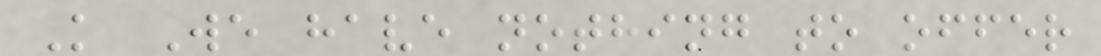K We have nothing to offer
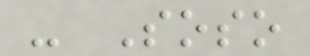- Soso
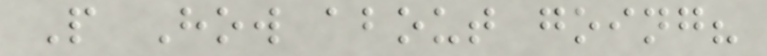P How about going?
